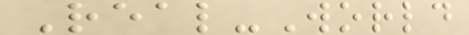Real-World
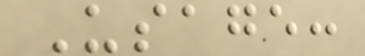Usage:
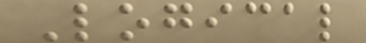Logical
